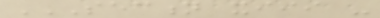SECTION XIII -
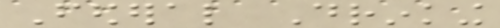Federal Drinking
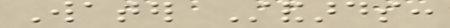Water Standards:
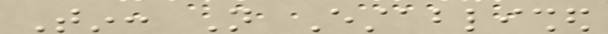Tin: Not Established
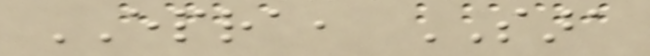EPRA, SARA
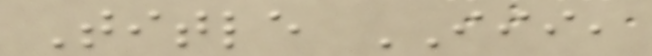Title III,
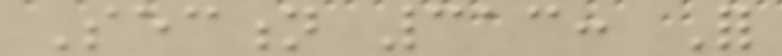Section 313: For
